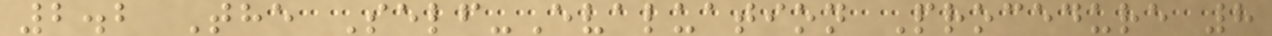2.2 The Self-Evaluation Procedure 8
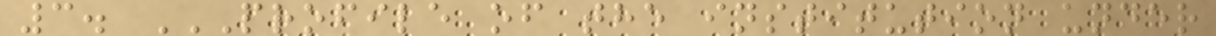3. PROFILE OF THE INSTITUTION UNDER
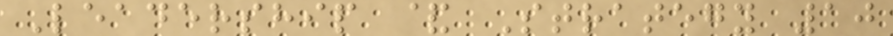Leadership & Strategy 10
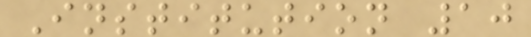Institution 10
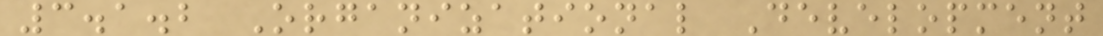3.1.2 Organizational Development
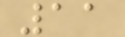11
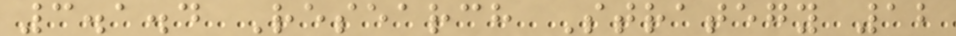3.1.4 Research Strategy 12
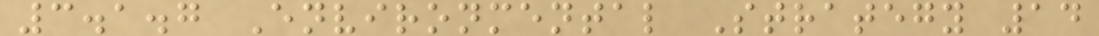3.1.7 Environmental Strategy 14
